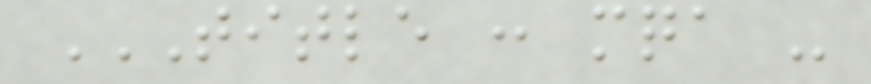TITLE : MQA -
